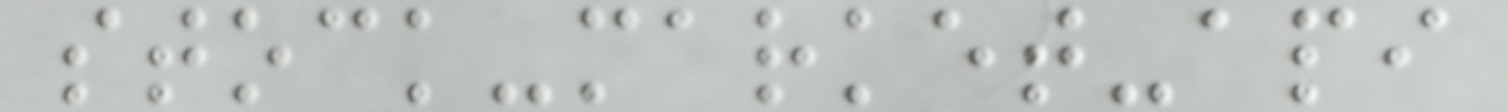stock-market-api
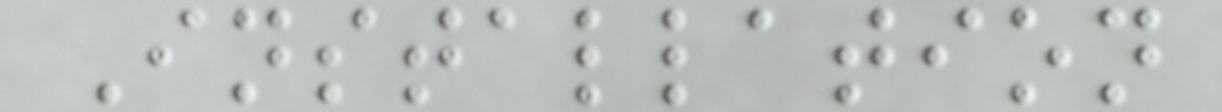Installation
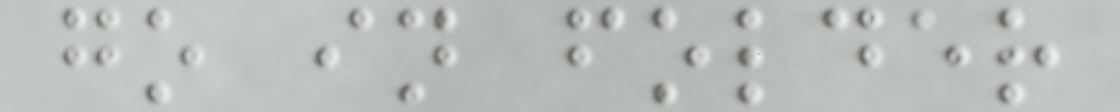go in folder
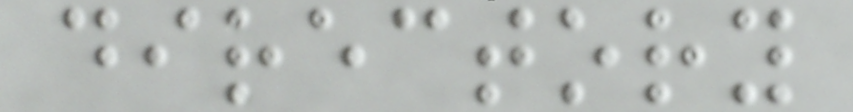directory
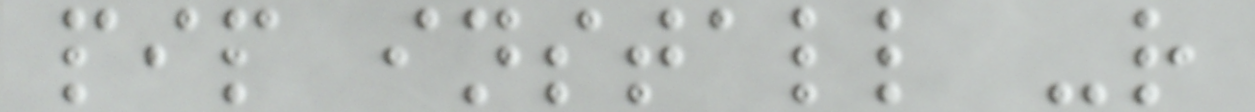pip install -r
